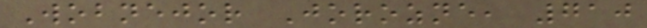Wobnejor Jorozne, 710
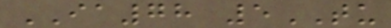IA78 5TU
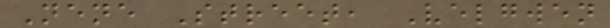Nene Street, Velgwen
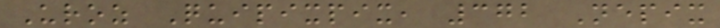Uroz Quipixpix, 372 Nepix
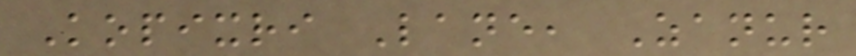Kopixri Lane, Zanur
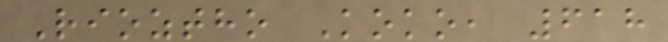Rioztho Koko, 618
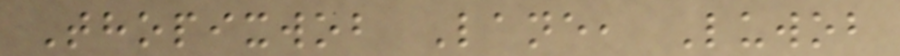Thopixwob Lane, Luwob
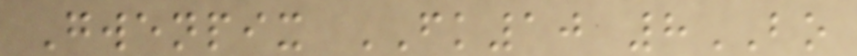Gwenpix FK10 8BO
